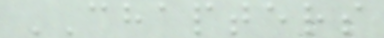CHAPTERS
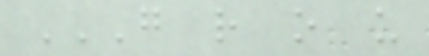G R O U
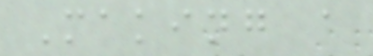Making a
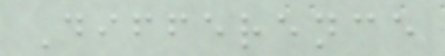Difference
